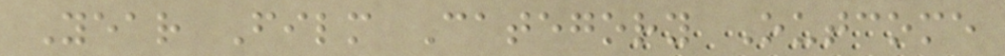Year Film Category Outcome
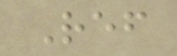Ref
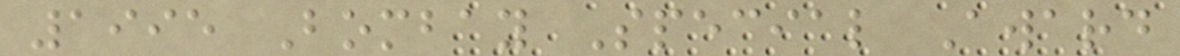1995 Bombay Special Award
